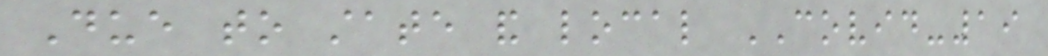Due to state and local COVID-19
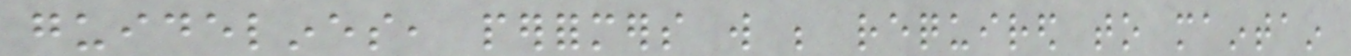guidelines, performers will be required to maintain
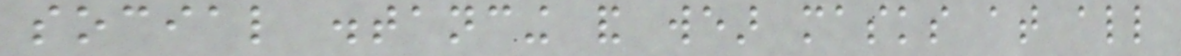social distancing and wear masks at all
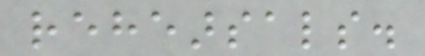rehearsals.
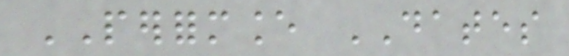PERFORMANCE DATES
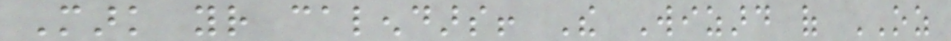Mark your calendars! The Wizard of OZ
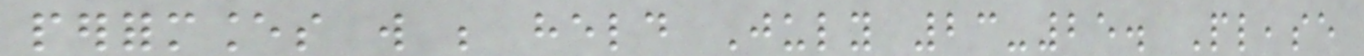performances will be held July 23-25. Please
